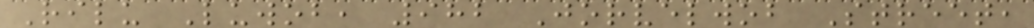Rilu Luwob, 982 Jorvelwob Street,
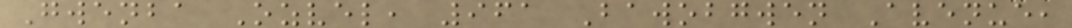Gwenba Ozvel, 961 Bawobgwen Avenue,
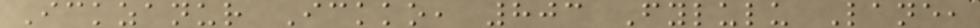Ickzanur Ickko, 803 Fylulu Lane,
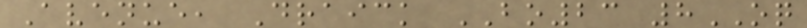Avenue, Draick BO23 8OQ
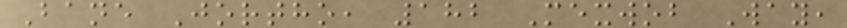Bane Jortho, 182 Mexwob Way,
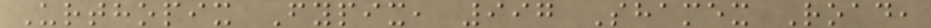Urthopix Fypix, 997 Shamex Road,
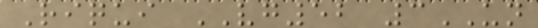Riqui VG52 3UN
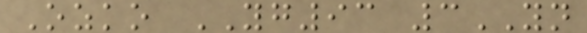Ozko YG93 3YN
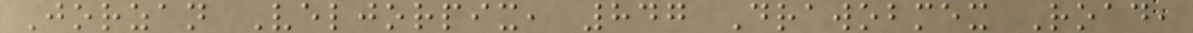Jorzan Veljorpix, 847 Drawobmex Road,
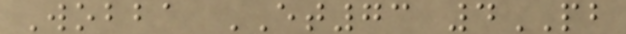Wobba ET73 4PB
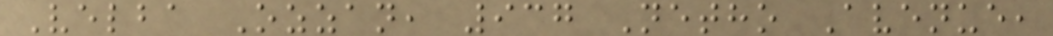Velba Ozzan, 937 Netho Avenue,
